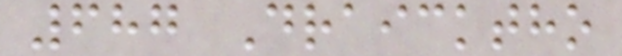687 Draicktho
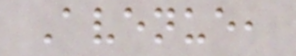Avenue,
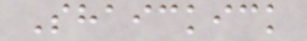Shaickick
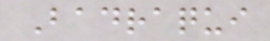Badraqui
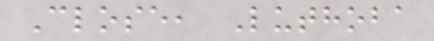Close, Luthoba
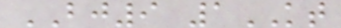BJ9 1KT
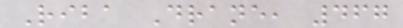Riba Drane, 467
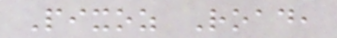Pixoz Road,
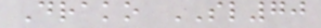Drako SL70
